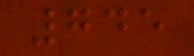745
